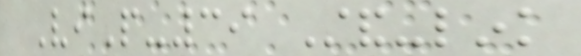ViP-39 Stand-link
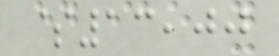$13,00
